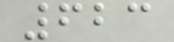623
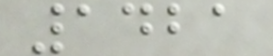1421
